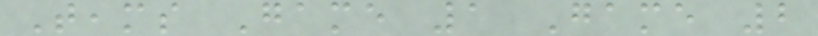Teams Game 1 Game 2
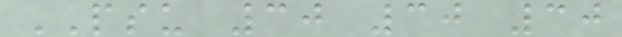PSU 30 30 30
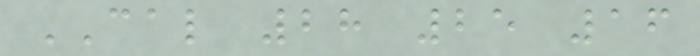CAL 28 25 16
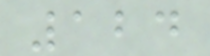124
